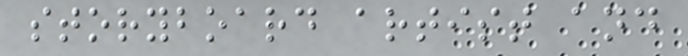storyboard artist and
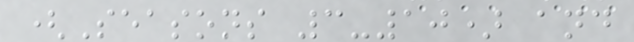(Seasons 3-10) and
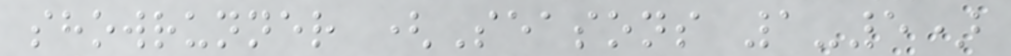showrunner (Seasons 1-5)
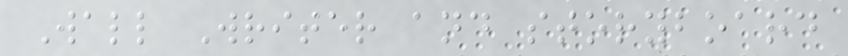Wall Writer and storyboard
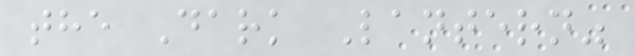the Dark Lantern"
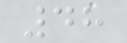48
